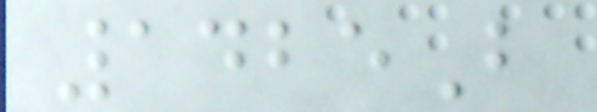1425B
